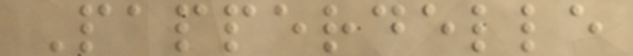Papperdelle
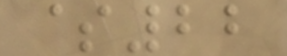$22
